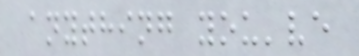anything you've
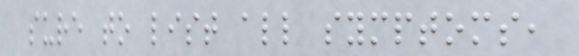sure to list all symptoms,
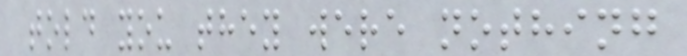told you they were nothing
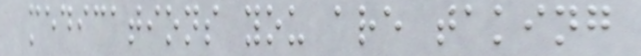medications you are taking
